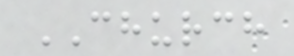CHURCH
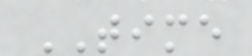TIME
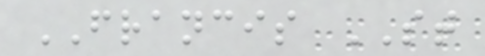FRANCIS ST
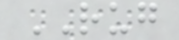RUG
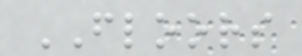FLOORS
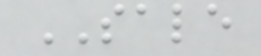SALE
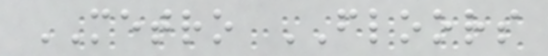METRO FLOORS
